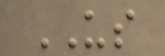US
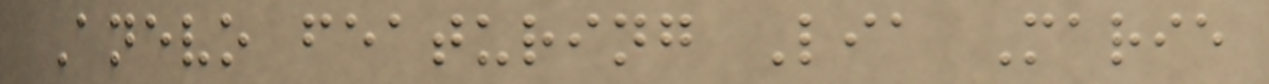Anevo featuring Lia Marie
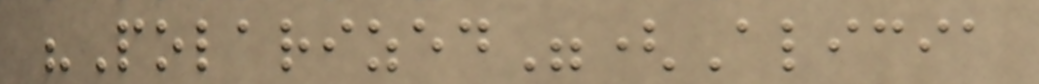"Polarized"(Alicia
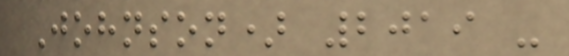Johnson) 2019 -
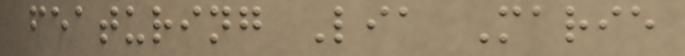featuring Lia Marie
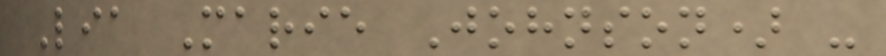Lia Marie Johnson) -
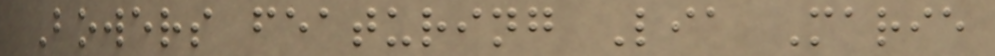Bowers featuring Lia Marie
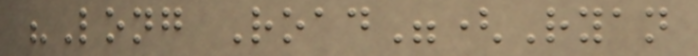"Long Road"(Ryan
